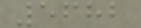5682
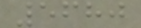5680
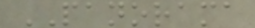PANORAMA
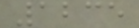1235
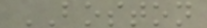BOSTON
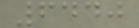6440
